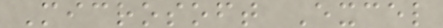Microsoft Excel
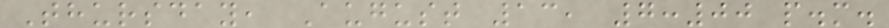Thursday, August 13, 7:00 p.m.
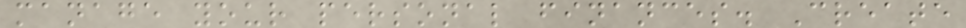manage your personal finances. Create
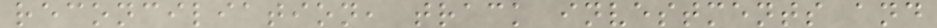reconciliation, track investments and
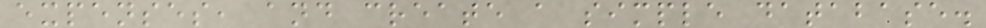expenses, and create a simple database.
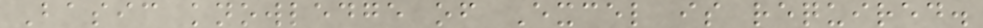Basic knowledge of Excel is required.
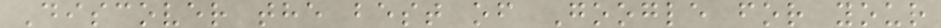Discover the best of Google for your
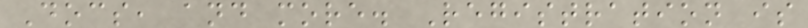Docs, and more. Registration is
